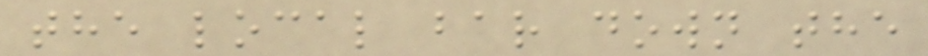the local bar down the
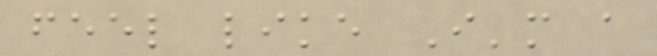feel like I'm a
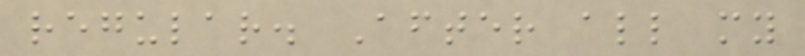regular. After all my
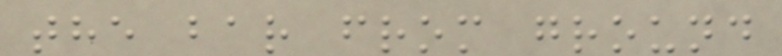the bar from ground
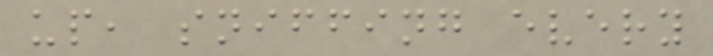up, sniffing every
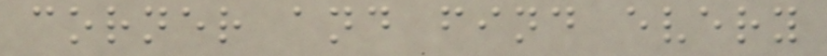corner and find every
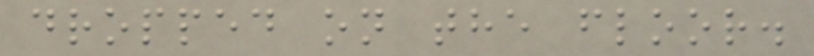dropped on the floor.
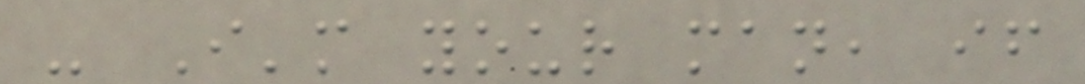- I'm your man, if
